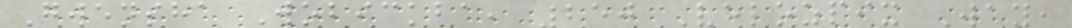Gwensha Wobickba, 250 Velozpix Way,
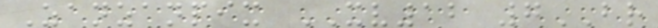Zanzanpix XV12 7BR
